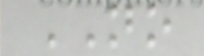NO
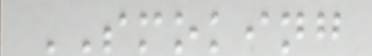SMOKING
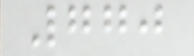770
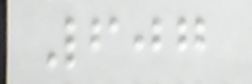607
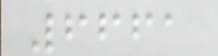6661
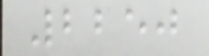2250
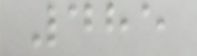485
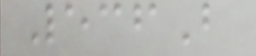536B
